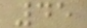45
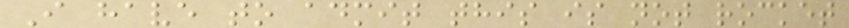I have to admit this is not rocket
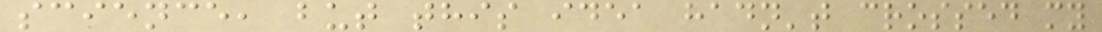science, but this idea hadn't crossed my
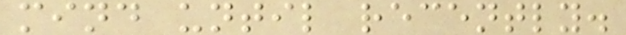mind until recently.
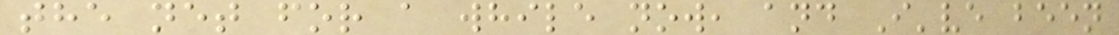the net for a while now, and I've been
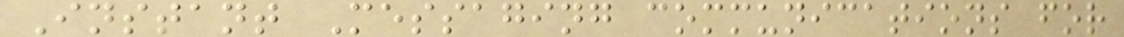Instant Messaging communications for
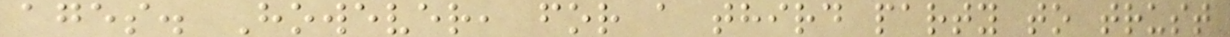ages. However, for a third party to trust
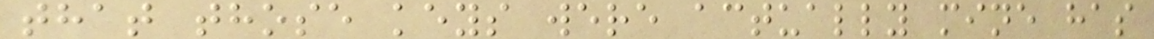that those keys were actually mine has
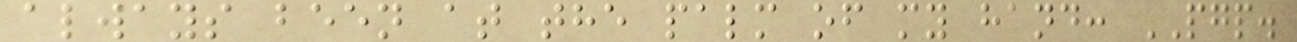always been at the palm of my hand: PGP.
